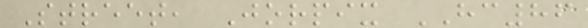Street, Jorpix HC86
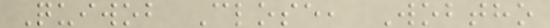Quiwob Close, Wobtho
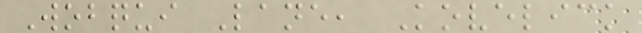Wobqui Lane, Kovelick
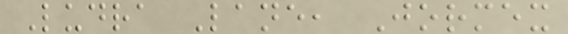Ludra Lane, Jormex
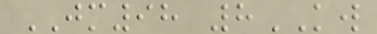JM98 8KW
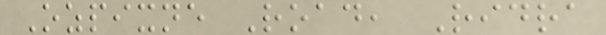Ozpixne Road, Ridra
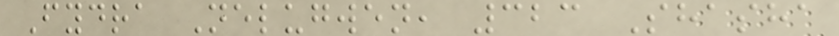Fydra Nelugwen, 323 Shasha
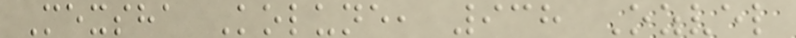Mexsha Kolune, 938 Ozvel
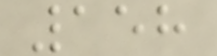158
